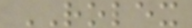ROLEX
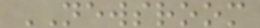NEWSROOM
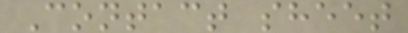Contact sheet
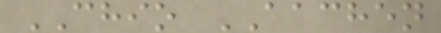CHIO AACHEN
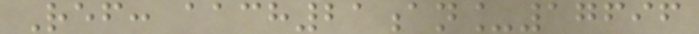Ref: aach21an_17696
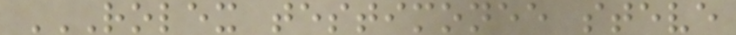ROLEX TESTIMONEE STEVE
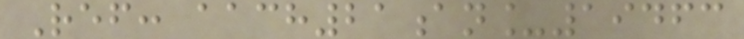Ref: aach21an_19463
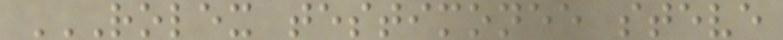ROLEX TESTIMONEE STEVE
